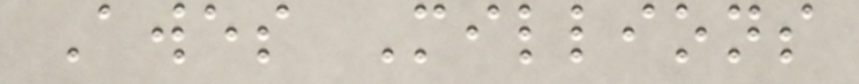Awes Millions
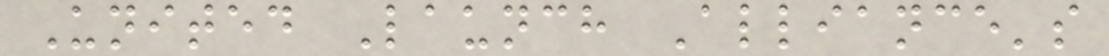United Launch Alliance's
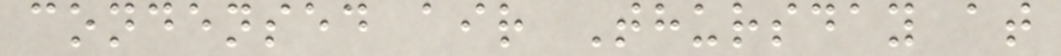condensed air Thursday at
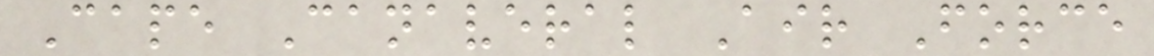Cape Canaveral Air Force
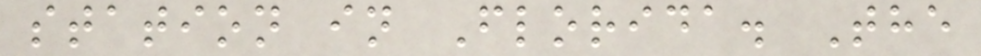station in Florida. The
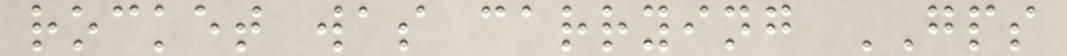rocket was carrying GPS
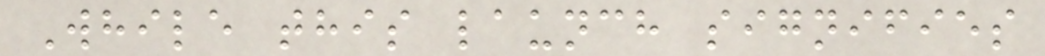While this launch signifies
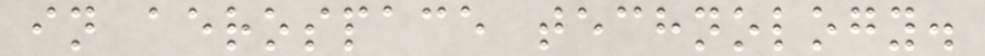in aerospace technology.
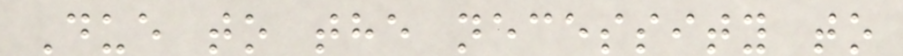Due to the necessity to
